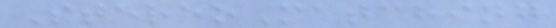StereoMatching
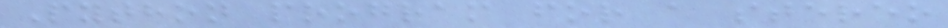Python program for a stereo
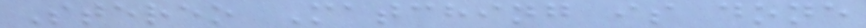Stereo Matching is done
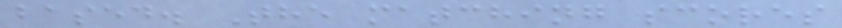based. The matching scores
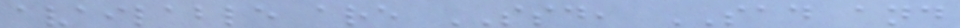available are SSD, SAD and
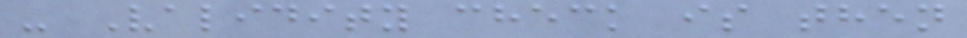- Validity check is then
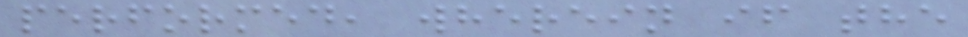performed, wherein if the
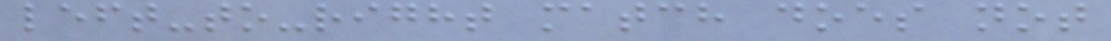left-to-right match does not
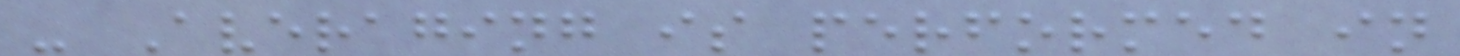- Averaging is performed in
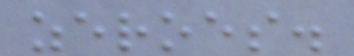zeroes.
